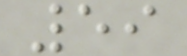59
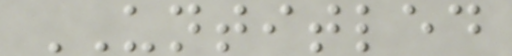UNTITLED
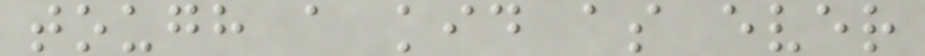tough a kid as ever
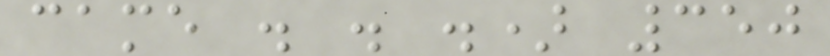came . . .) 350
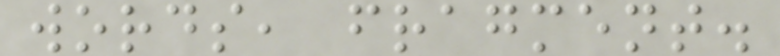words, fragment.
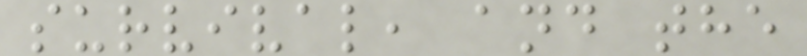survival, and the
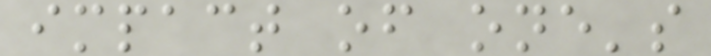impact of one's
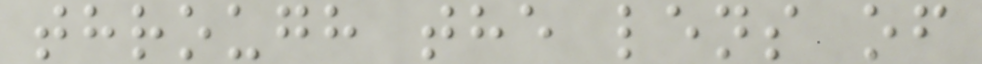through the lens of
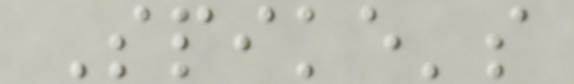Spike's
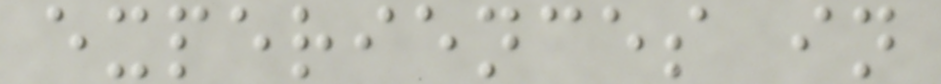experiences in
